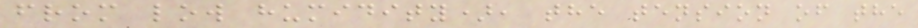from low humidity), the tension of the
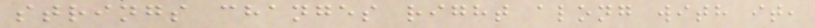strings changes right along with it,
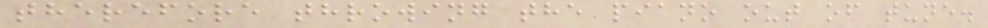therefore throwing the piano out of tune.
